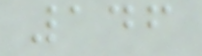146
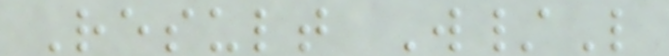Result W/L
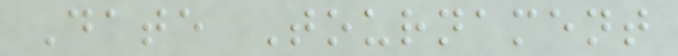Date Tournament
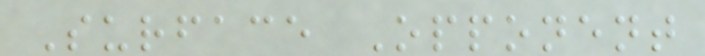Surface Opponent
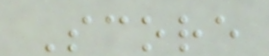Score
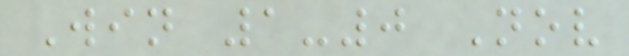Win 1-0 Nov
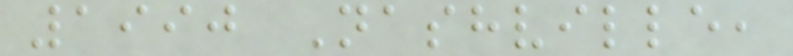1990 Nashville,
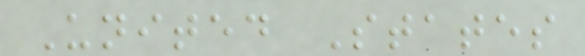United States
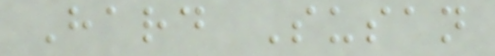Hard Susan
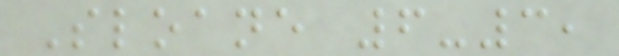Sloane 6-3,
